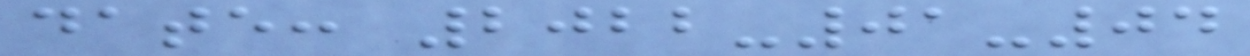date: 2022-01-04
